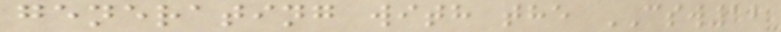generating with the CSW12
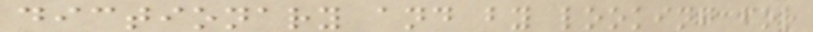dictionary and by looking for
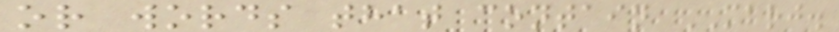or words that contain MARJ.
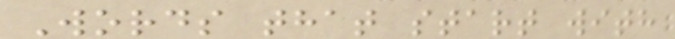Words that start with
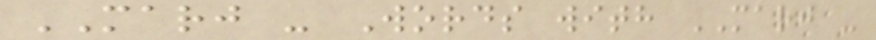MARJ - Words with MARJ -
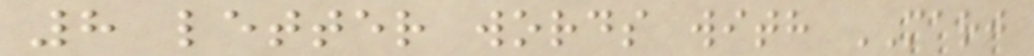8 letter words with MARJ
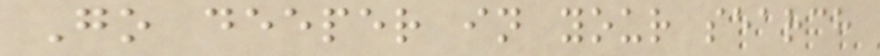Go deeper in your search
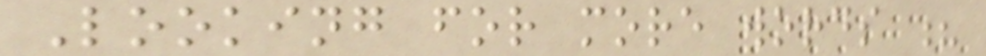Looking for more words ?
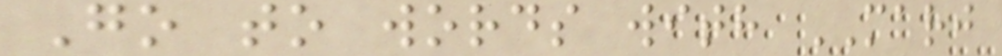Go to words with MARJ
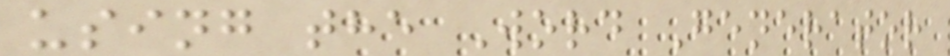using the Word Generator
